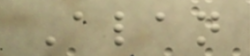Alan
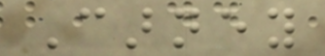Carney
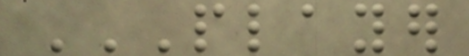PLAYER
